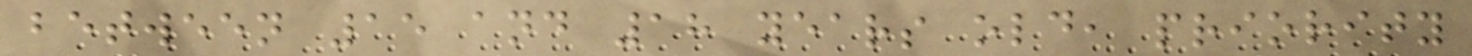between 15 and 18 years old, priority
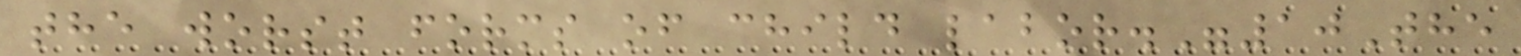the worst forms of child labor."10The
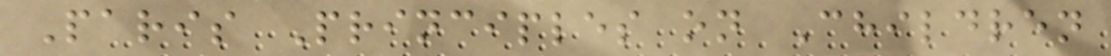Paris Principles on Children
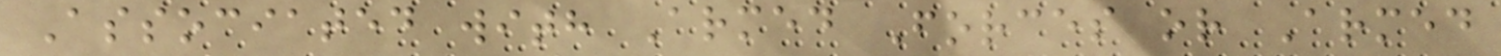Associated with Armed Forces or Armed
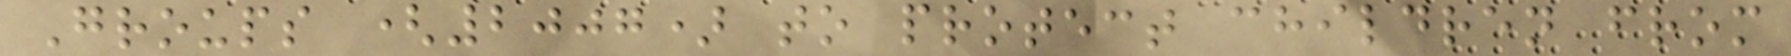Groups (2007) to protect children from
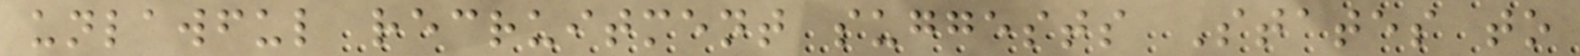unlawful recruitment suggests States to
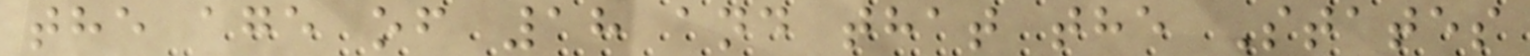the age of 18 and that the States
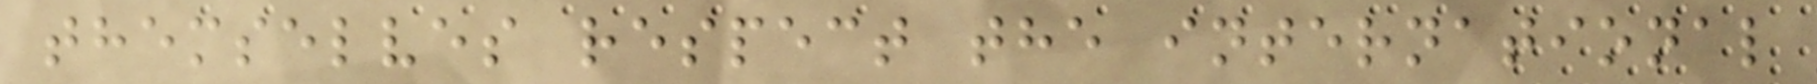themselves respect the international
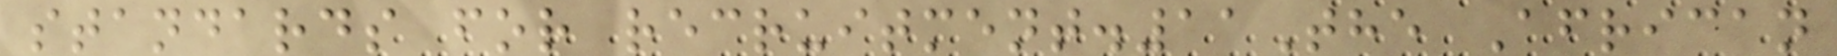standards for recruitment.11The African
